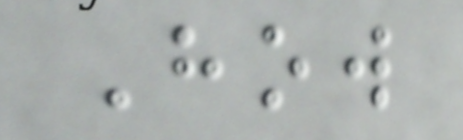How
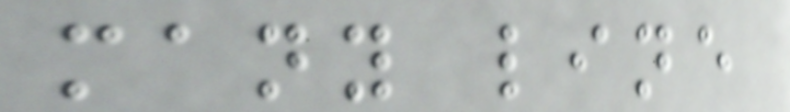many line
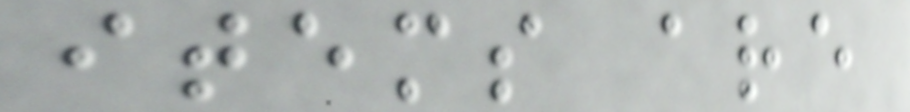items are
